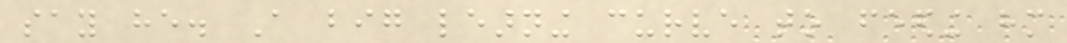say he. A big learning curve to feeding him
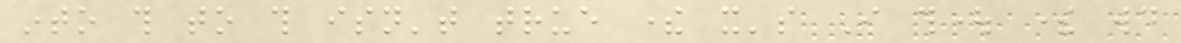into this to this isn't true there it's I thought there would
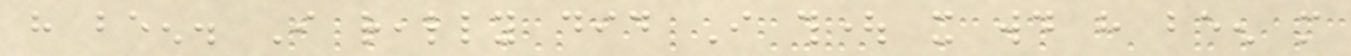have been. I really did I thought it would have been more
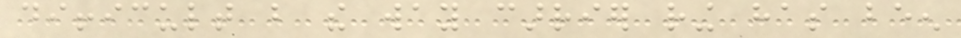difficult but the way carrier ring has been
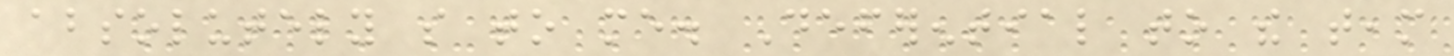absolutely so to me. Deferential to the team
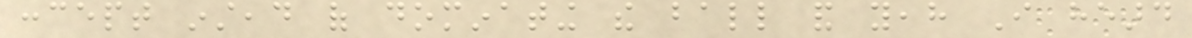concept instead of dominating the ball and yeah I heard
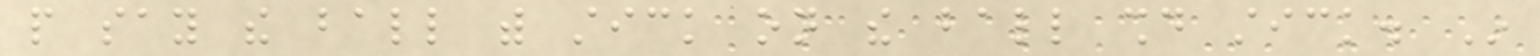people say the ball with stick on the ball should stick. In
